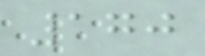170
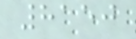8150
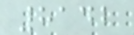8142
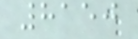8150
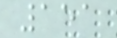151
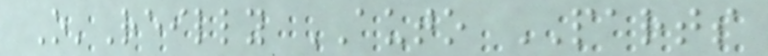O'Reilly AUTO PARTS
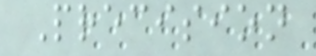Precision
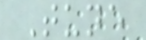Tune
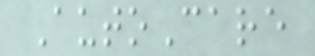AutoCare
